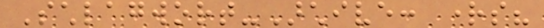Schlagwort-Archive: rights?
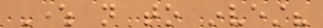Where not to invest?
